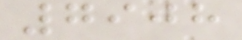7908
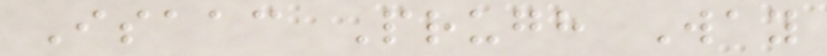Isaac Prugh Way
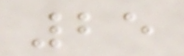25
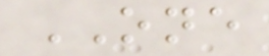ONE
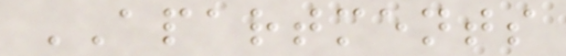APARTMENTS
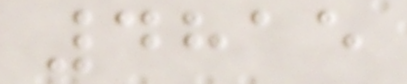4815
